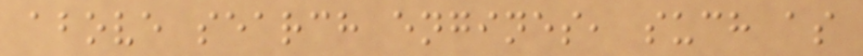above search engines, such as
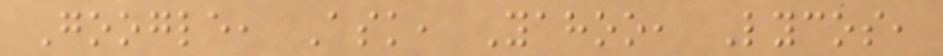Google, Ask, Yahoo, Lycos,
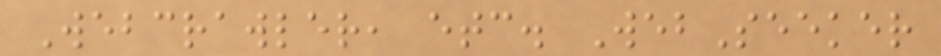Webcrawler, etc. WebSeeker
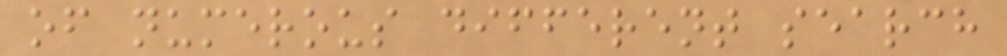of numerous different search
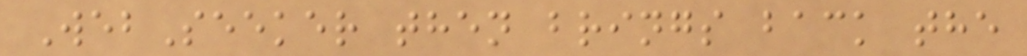WebSeeker then brings back the
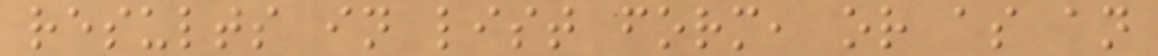results in list form, or as an
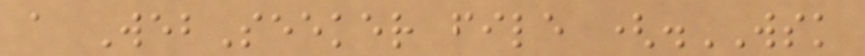a WebSeeker file (.WSK
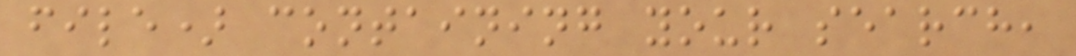file) containing your search,
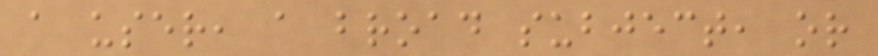a user, a broad subject, or
